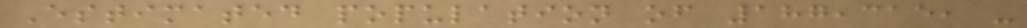Estimated population of 187,315, -
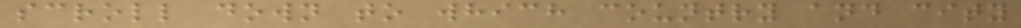scroll down to which country and city
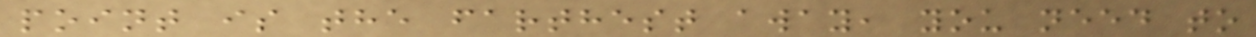point is the farthest away, you need to
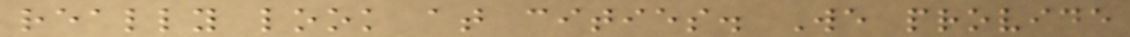really look at cities. We provide
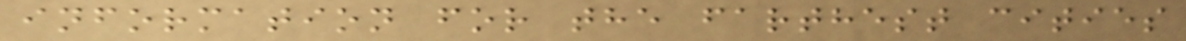information for the farthest cities
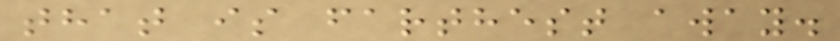that is farthest away.
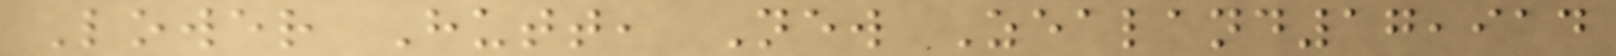Lower Hutt, New Zealand17,914
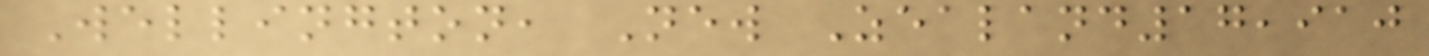Wellington, New Zealand17,910
